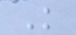K
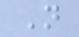N
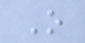O
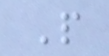P
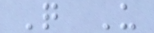Q U
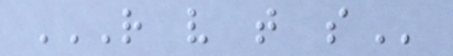R V T S
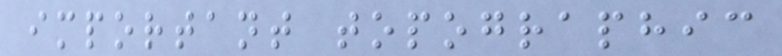important topographic
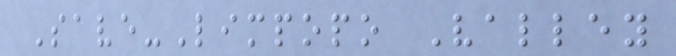Save-Limpopo Valley
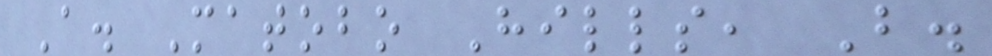A. Matobo Hills, B.
